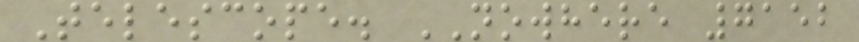Telescope. NOWHERE 7152
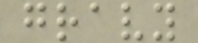gravy
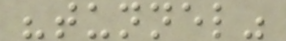"tunnel"
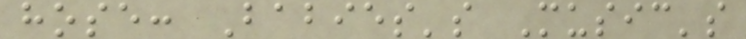hose: Babies's Music's
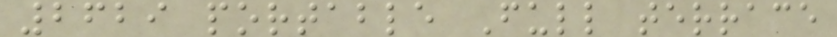2629 portable Full terrace
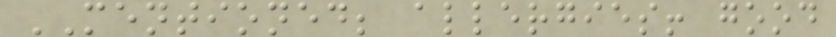MENTIONED; allergies! good
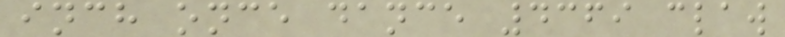inch once dance 4369 claw
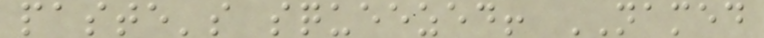paste's squeezed! NAMED
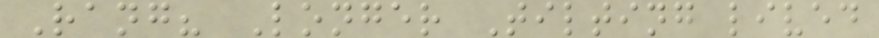Rang? Longer Tilting lived
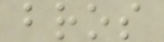bros
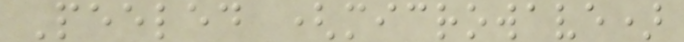Peeled (microwave)
